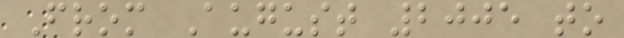From August 2005 to
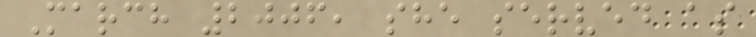March 2006, she served as
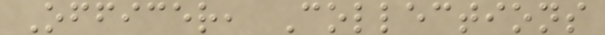Officer, Collections
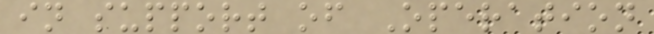in support of Operation
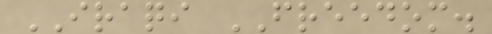IRAQI FREEDOM.
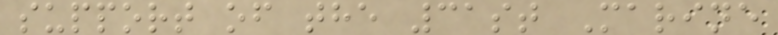support of the 31st Marine
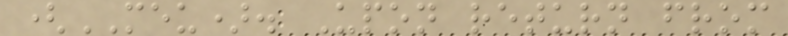(MEU). Upon return from
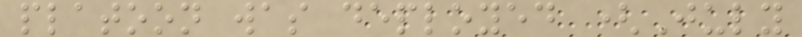platoon was deployed (July
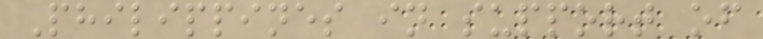Philippines in support of
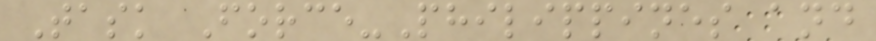Task Force-Philippines and
